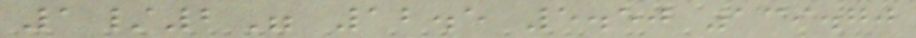1/2" 12.5 5.50 139.70
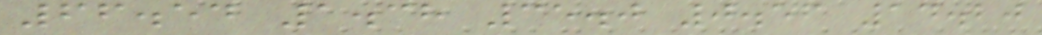66.54 1.38 35.0 0.56 14.20
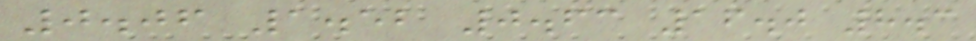0.06 1.52 0.63 16.0 8.3
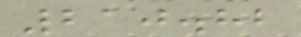210.82
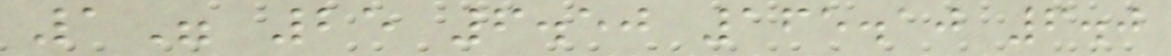1" 25 6.50 165.10 6.0
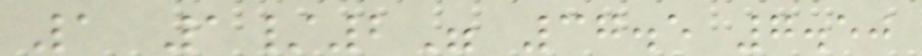1 1/2" 37.5 7.50
